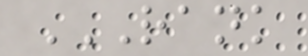RANK
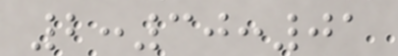2:30:01
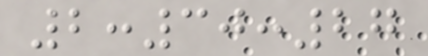2:30:27
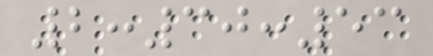2:30:53
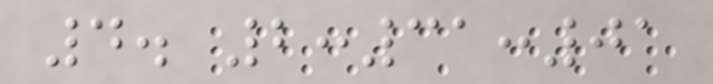4. 2:31:01
